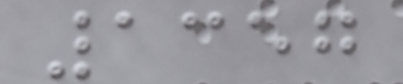1357
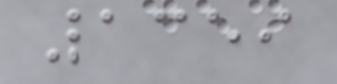1359
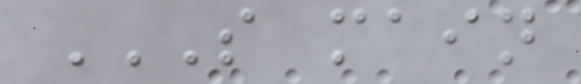S MAIN
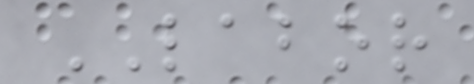LABOR
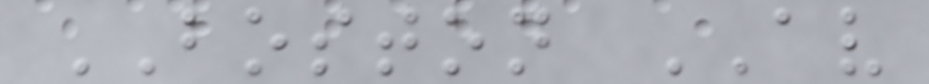BOSTON AV
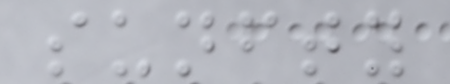sunfty
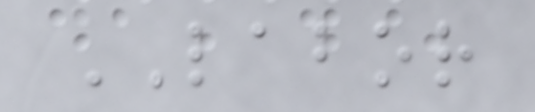LABOR
